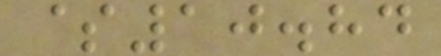$10.84
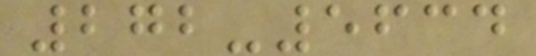272-5634
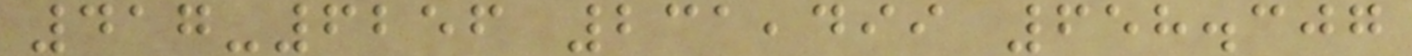417-6256 231,499 658.307
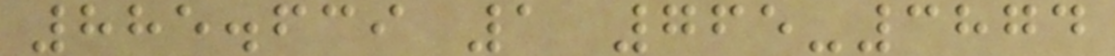885.639 1 765-3874
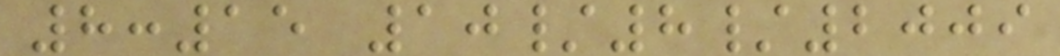8:15 10/8/2009
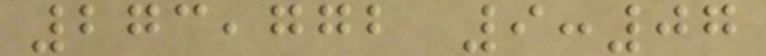273,772 9:07
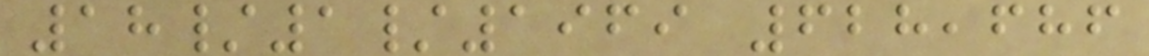18/1/1969 628,686
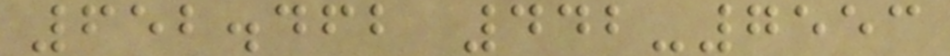652.462 442-7553
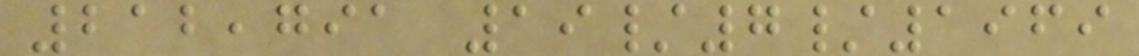212,791 19/7/1969
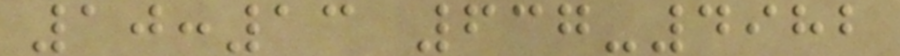10:13 637-4982
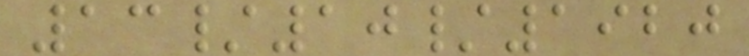13/10/1920
